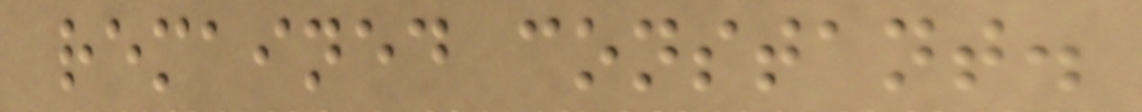remained constant.
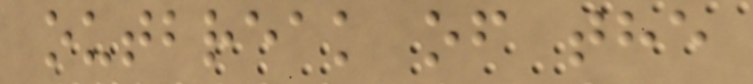outbreak of the
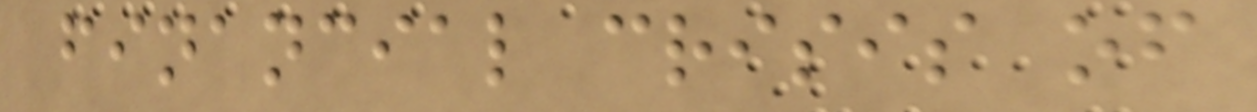financial crisis of
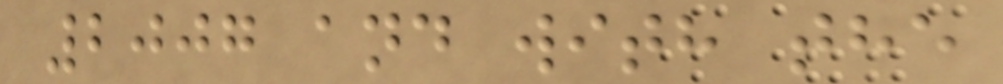2007 and with the
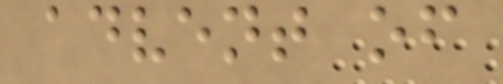advent of
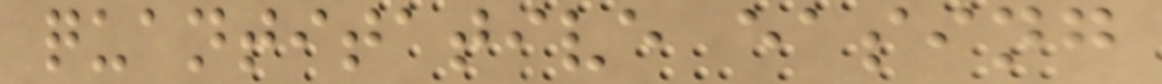quantitative easing
